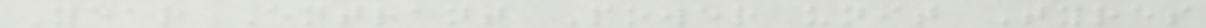Year Entrant Power unit Tyres
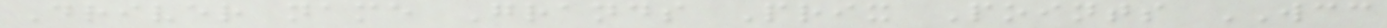Driver name Grands Prix Points WCC
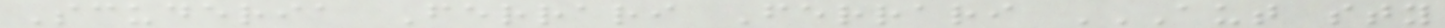Scuderia Ferrari Ferrari AUT STY
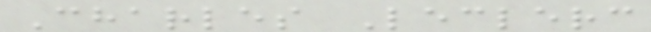Charles Leclerc
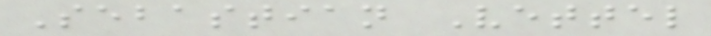Sebastian Vettel
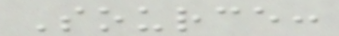Source:
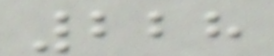228
